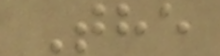The
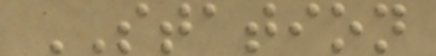STATION
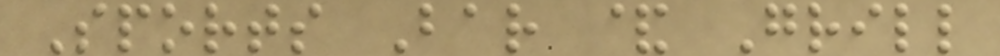Sports Bar & Grill
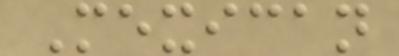Mexican
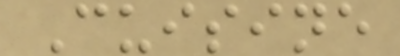Cuisine
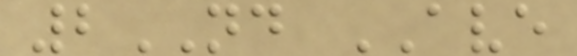2ND AVE
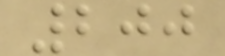200
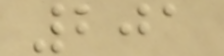201
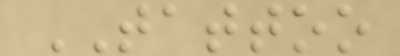TATTOO
